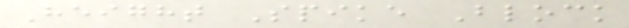Height Spike Block
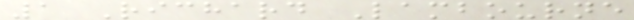1 Richard Lambourne
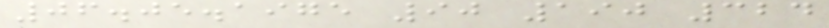06.05.1975 90 190 324
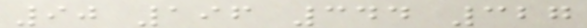90 196 344 327
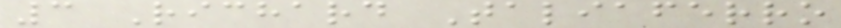3 Richard Taliaferro
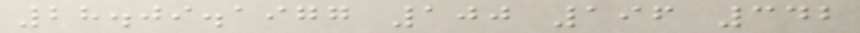28.09.1977 100 196 342
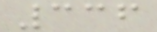336
